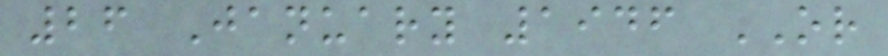26 January 1946 OR
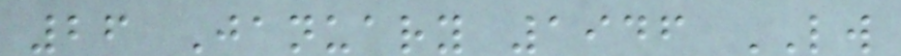26 January 1946 LW
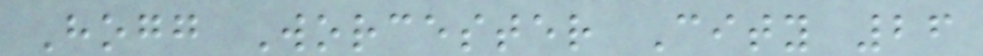Hogg Worcester City 26
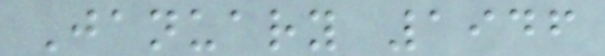January 1946
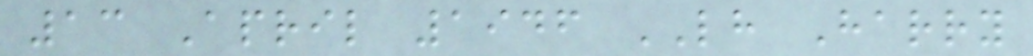13 April 1946 LH Harry
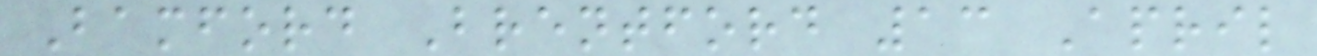Bamford Brentford 13 April
